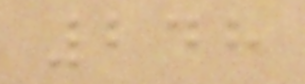248
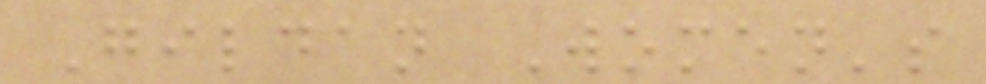Gildan Women's
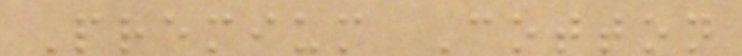Premium Cotton
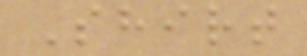Shirt
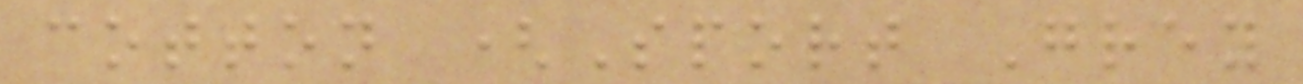cotton (Sport Grey
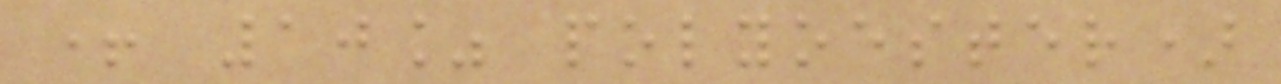+ 10% polyoester)
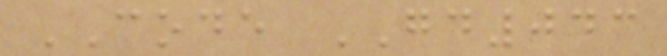CODE GD043
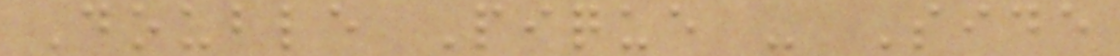Double Pique - Side
